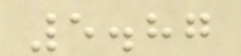5.87
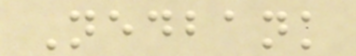Nedbank
